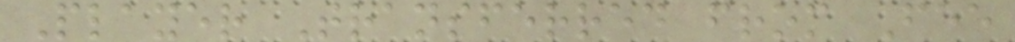Player Transferred from Fee
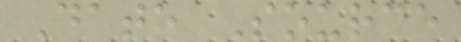Date Source
